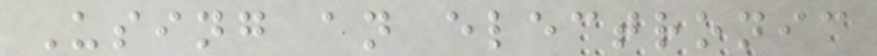Using an electronic
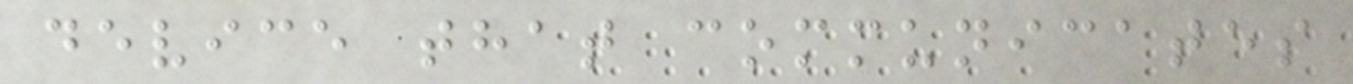device that communicates
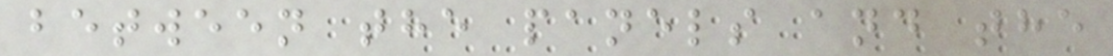between the panels and the
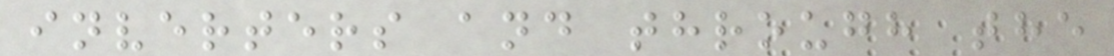inverters and through the
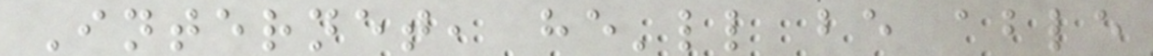Internet, he'll be able
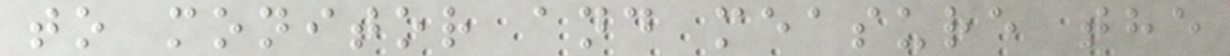to monitor and measure the
